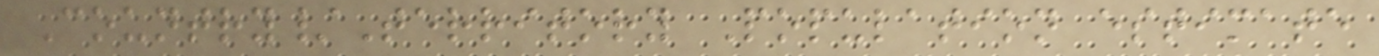Country/Territory Population estimate
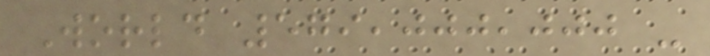World 579,000,000 -
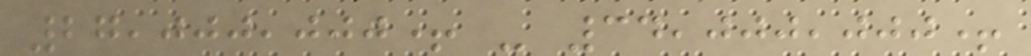27,000,000+ - 34,000,000+
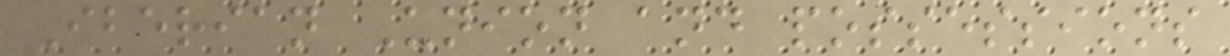Iberian Union and possessions
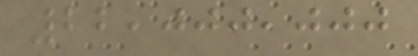22,000,000
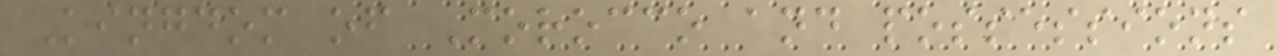Kingdom of Morocco and possessions
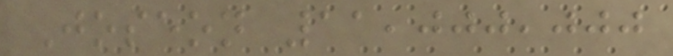Joseon 11,000,000
